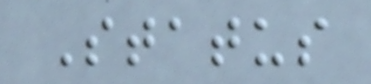Status
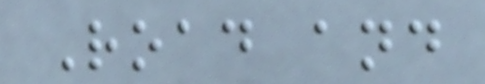Road and
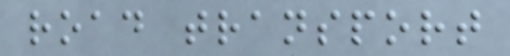road transport
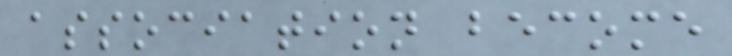association become
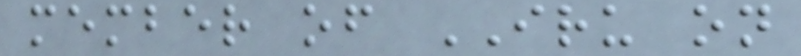member of IRU on
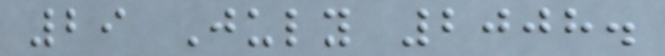29 July 2008.
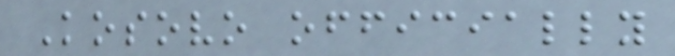Kosovo officially
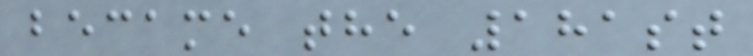became the 181st
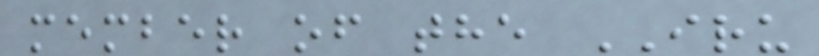member of the IRU
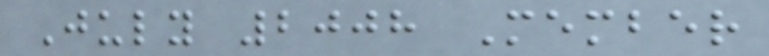July 2008 Member
